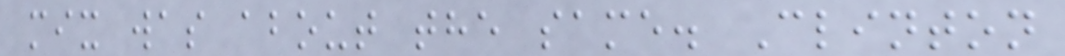mix was about the same. Clinton
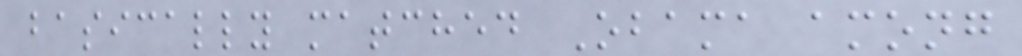basically matched Obama among
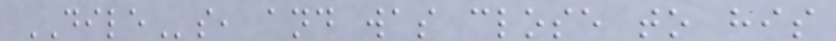DILEs, and was close to his
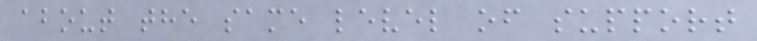about the same level of support
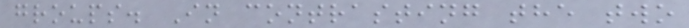groups. In contrasting the two
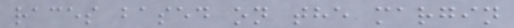races based on the margin
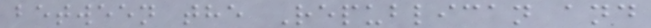between the Republican and
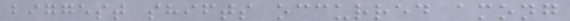biggest shifts occurred among
